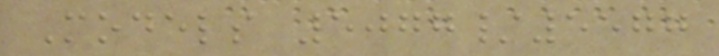Models 5077/5577
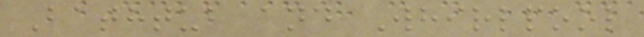Bathtub and Whirlpool
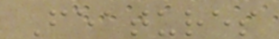Features
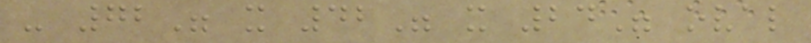- 72" x 42" x 24" oval
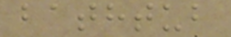bathtub
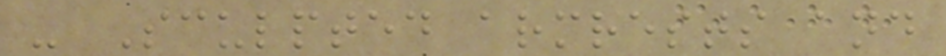- Sculpted armrests and
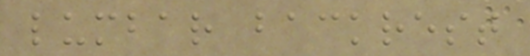lumbar backrest
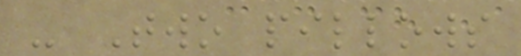- Two pillows
